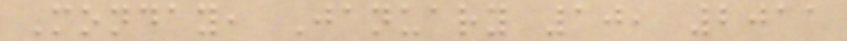Monday, January 10, 2011
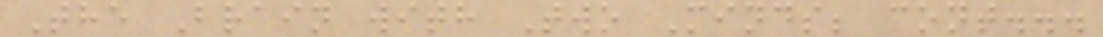The Brain with Two Minds; cont...
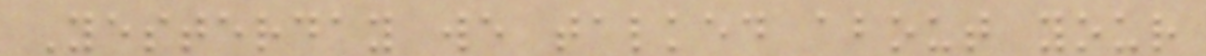Yesterday we talked about your
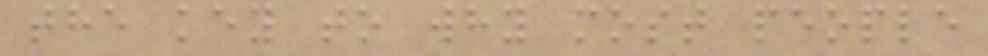the key to why most people
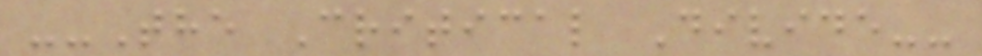--The Critical Divide--
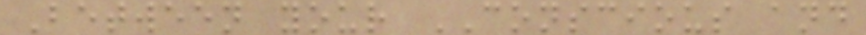Between your CONSCIOUS and
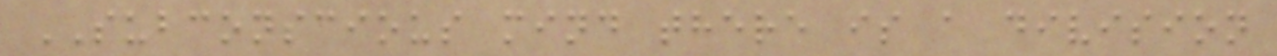SUBCONSCIOUS mind there is a division
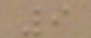9
